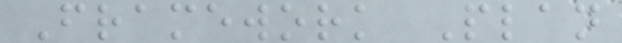Framework Plan
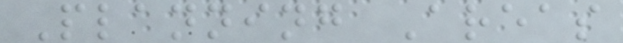Planning Areas
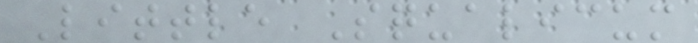Little Squalicum
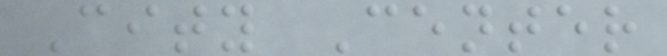City Center
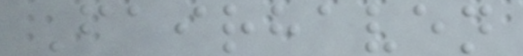Fairhaven
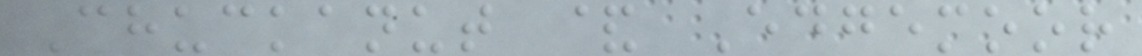Chuckanut & Edgemoor
